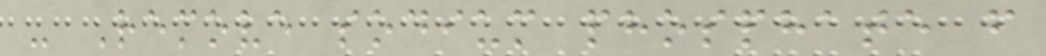- Remove sodium phosphate from
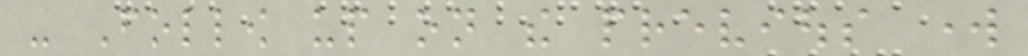- Follow up on the previous work
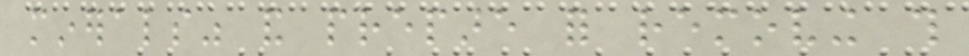minerals" and prepare for removing this
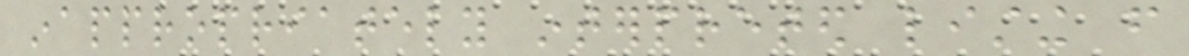inappropriately interpreted listing from
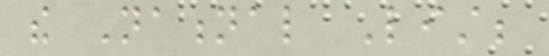the National List;
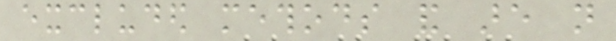excluded methods and are not
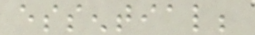essential;
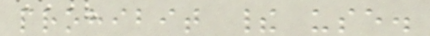prohibit their use.
